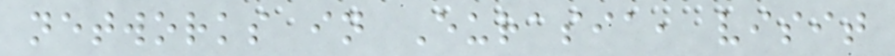networks in Eurasia, visit
